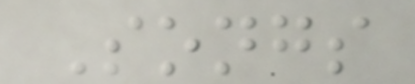Songs
